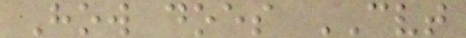How does CVT
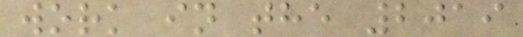work in the 2019
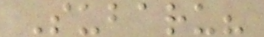Subaru?
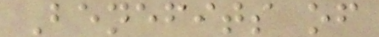Benefits of
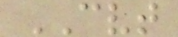CVT
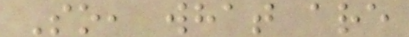So, what are
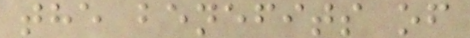the benefits of
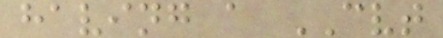having a CVT
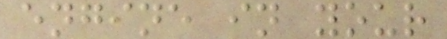engine in your
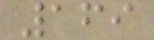169
